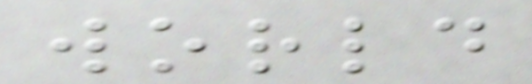world
